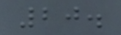20.
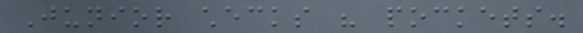Junior checks his pockets.
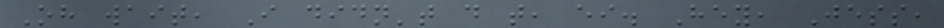Oh wait, I didn't do that, either. Hey, Jess,
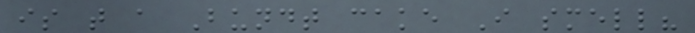is that a Bundt cake I smell?
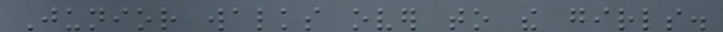Junior walks over to the girls.
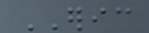ERIC
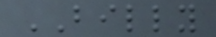BILLY
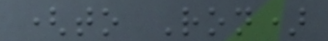(to Ron)
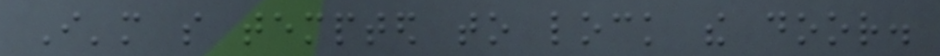I'm so tempted to lock the door.
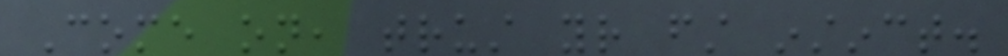Come on, trust your first instinct.
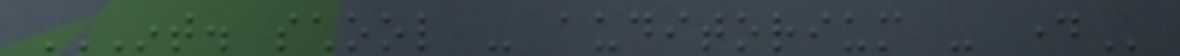INT. SCHOOL - AUDITORIUM - DAY
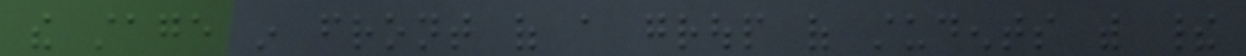the stage in front of a group of students with their
